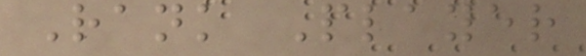Rank Player
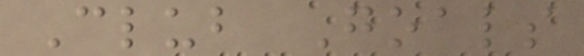Club Goals
